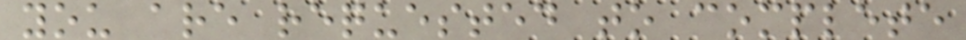you are requested to complete
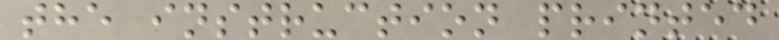the instruction printed
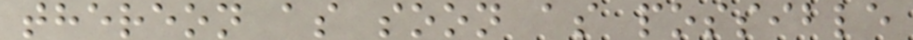thereon as soon as possible
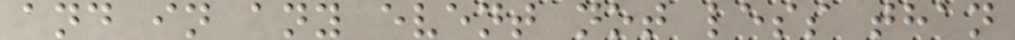and in any event not less than
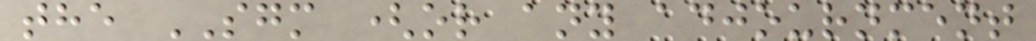the SGM (or any adjournment
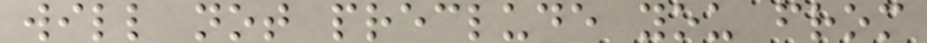will not preclude you from
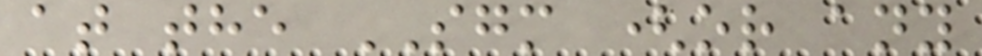at the SGM (or any
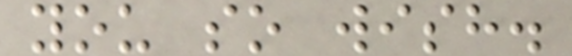you so wish.
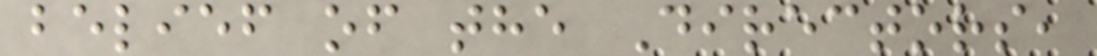belief of the Directors,
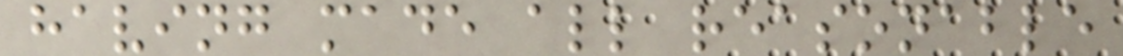having made all reasonable
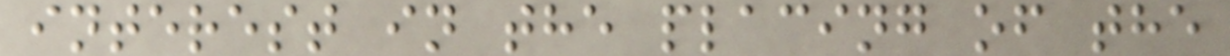interest in the placing of the
